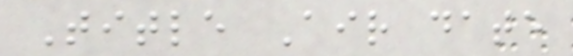Title Air date
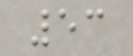53
